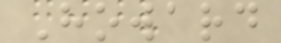Howard
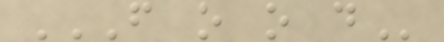F O O D
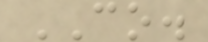CO.
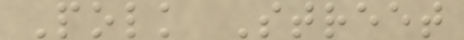Polk Street
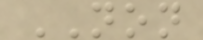NON
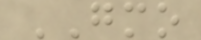GMO
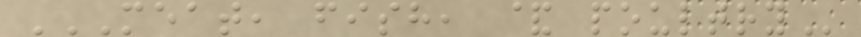MEAT, FISH, & POULTRY
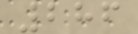286
